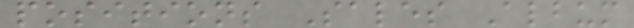positions Sales Album
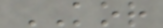KOR
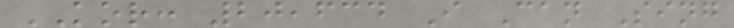KOR: 20,634 I Can Sing
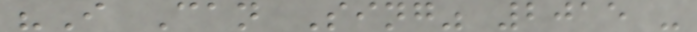"I Can Sing" 2015 -
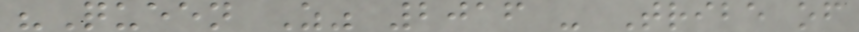"Queen Z" 2016 - Tribe of
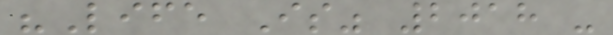"Life Is" 2018 -
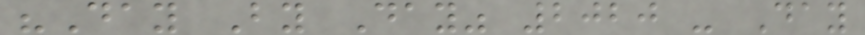"Day By Day" 2020 - Day
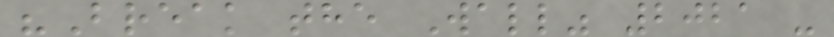"Break the Wall" 2021 -
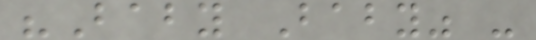"Baby Baby" -
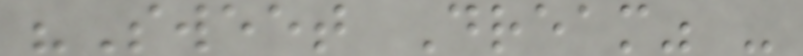"Sweet Dream" -
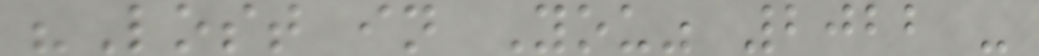"Lost in You" 2022 -
